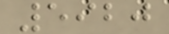5920
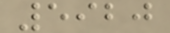5920
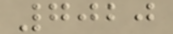7020
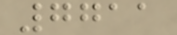7711
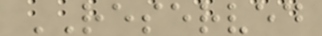RESERVED
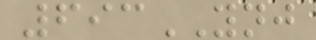693YNJ
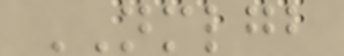NMLGB
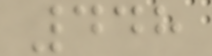448
